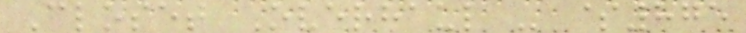Closet Overhaul - $875
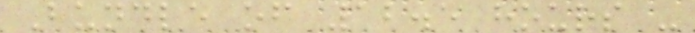Bundle of 12.5 hours -
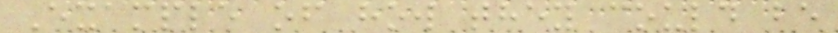Example of how they could be
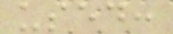used:
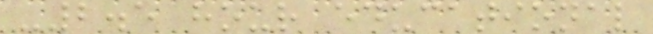-2.5 hour educational
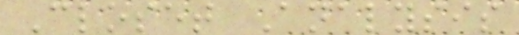Closet Analysis
